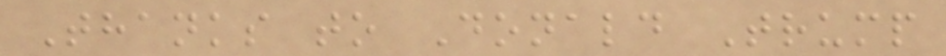Thanks to Donald Trump
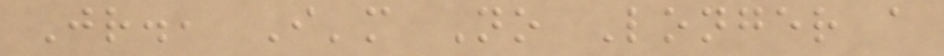Jr., I'm No Longer a
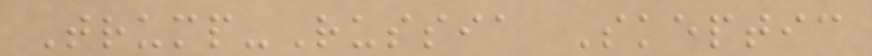Trump-Russia Skeptic
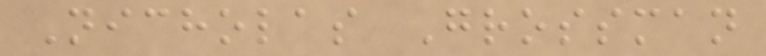Nicholas Grossman
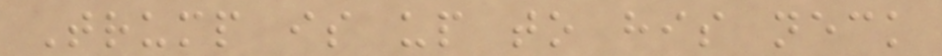Trump is up to his neck
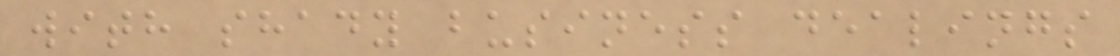with shady business dealings
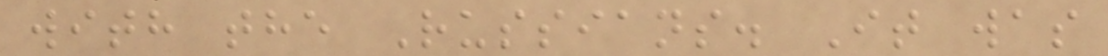with the Russians. It was
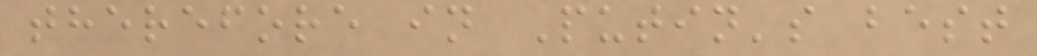therefore in Putin's best
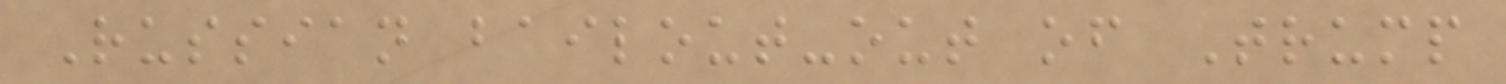Russian bailout-out of Trump
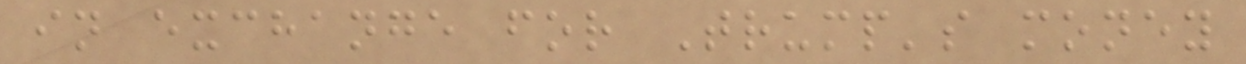in exchange for Trump's money
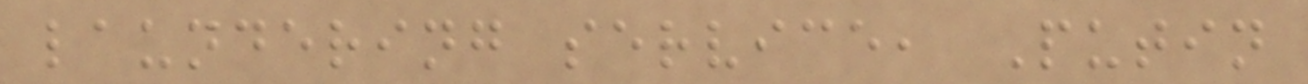laundering service, Putin
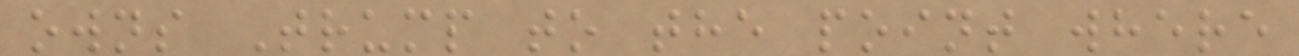owns Trump to the point where
